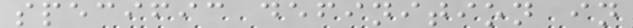specific definition in
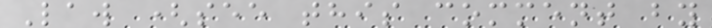Law (see this comment by
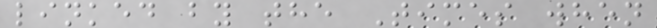linked by the Times when
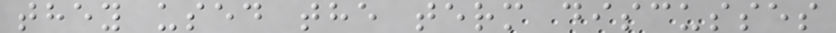they used the term discusses
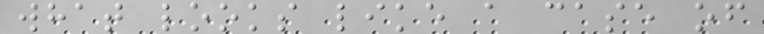what looks like a case of
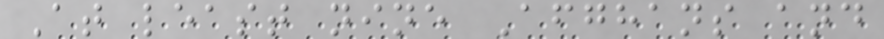At least nine Afghans and
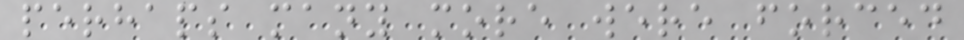perhaps many more were forced
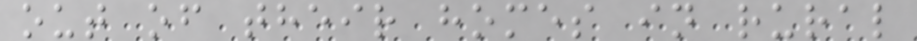out of their homes in rural
